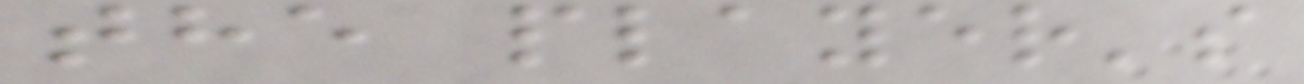the player's
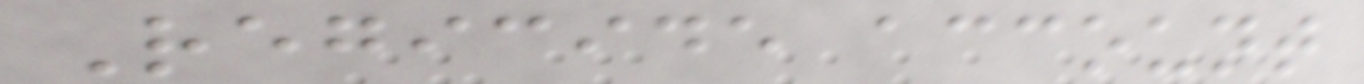Regicide account
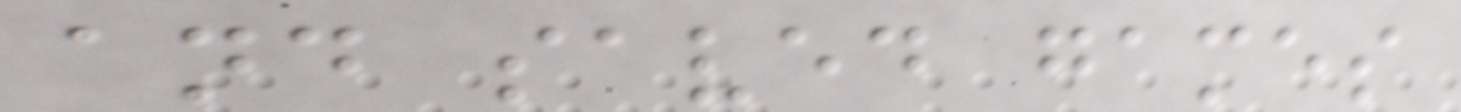and saved games
